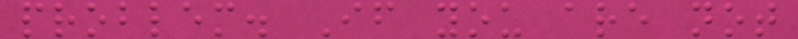problem. If you are not
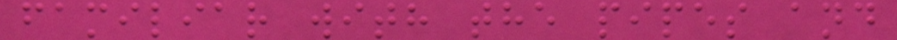familiar with the pipes and
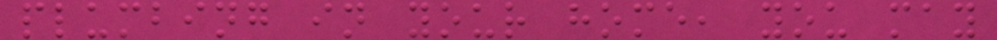plumbing in your home, you may
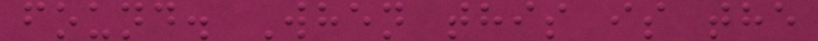found. When this is the
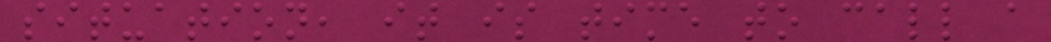situation, it is time to call a
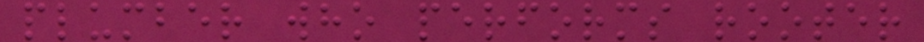plumber who performs rooter
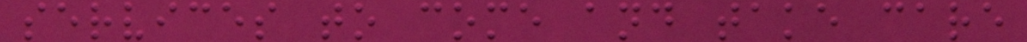services to come and take care
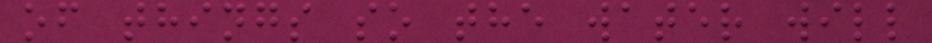of things so the water will
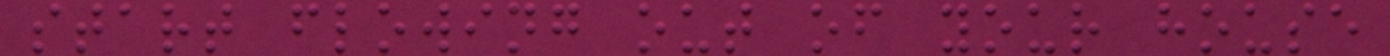start flowing out of your house
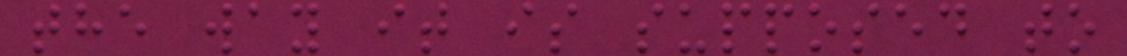the way it is supposed to
